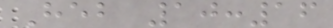Heb 10:16
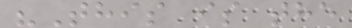"This is the
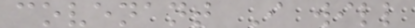covenant I will
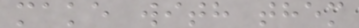make with them
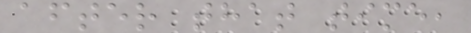after that time,
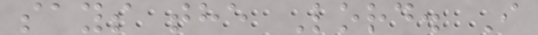says the Lord. I
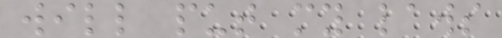will put my laws
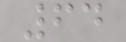64
